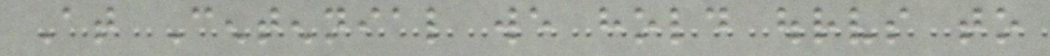At Centennial we hold ourselves to
